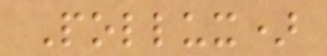Pollux)
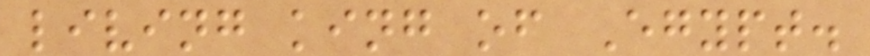living king of Egypt.
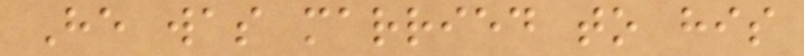He was married to his
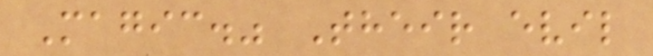Magic." Their evil
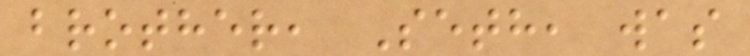brother, Seth, was
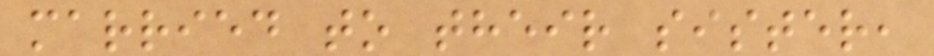married to their sister,
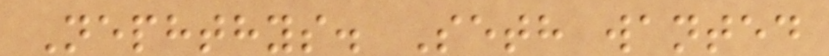Nephthys. Seth wanted
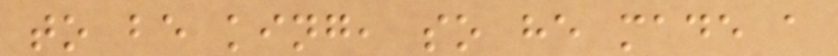to be king, so he made a
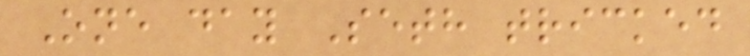One day Seth tricked
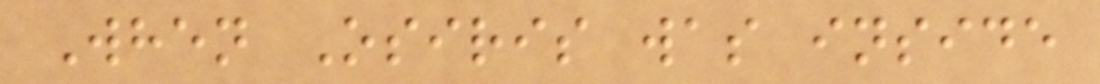When Osiris was inside
